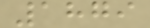1879
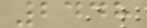2448
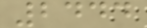2444
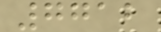7712
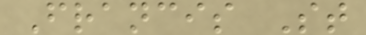Francis St
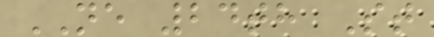NE 24th St
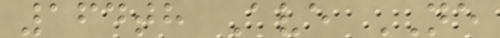164th Ave NE
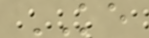KE
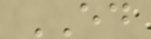ED
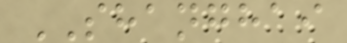SHANGHAI
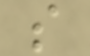s
